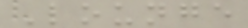Lounge
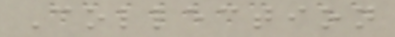Collection
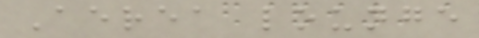Aerea lounge
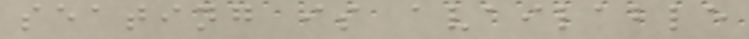seating is available
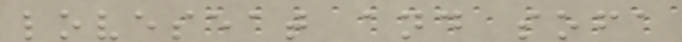loveseat and sofa
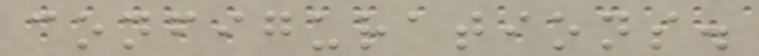configurations.
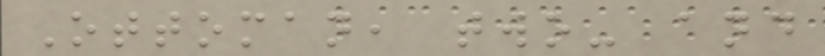Ottoman, two- and
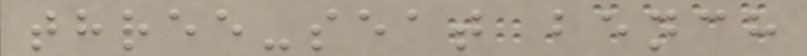three-seat bench
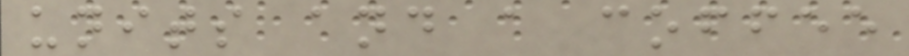units and a coffee
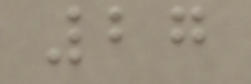27
